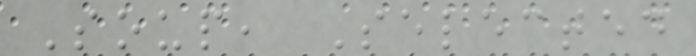Soup, Selected
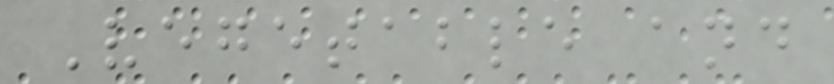Vegetable and
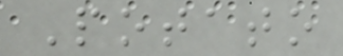Potato
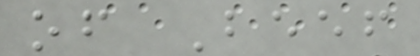of Beef
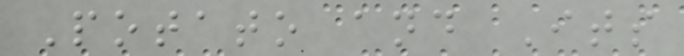Potato and Its
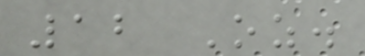12 Oz.
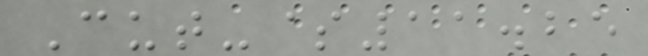Cut-$11.25
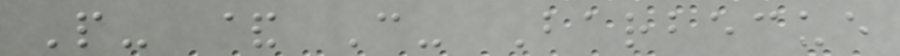P- & C- Barbecue
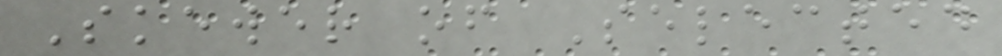Skewer of Selected
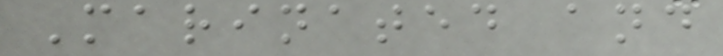Marinated and
